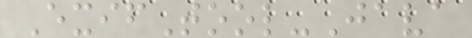ExifTool-Java
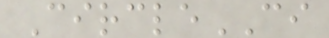CircleCI
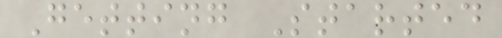Getting Started
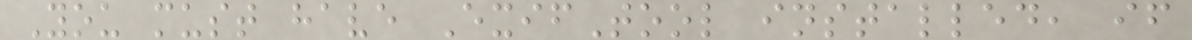You must have ExifTool installed, if
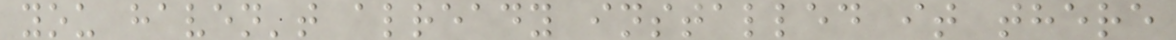you haven't already installed it there
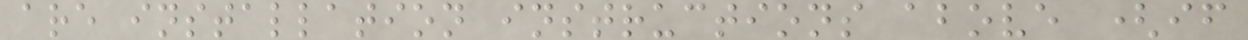are installation instructions above (if
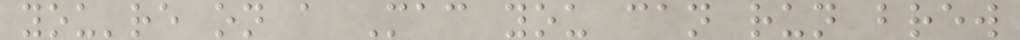you're on a Mac you can run brew
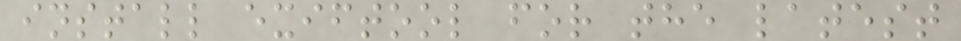install exiftool for the latest
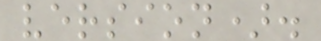version).
